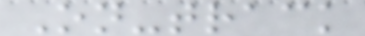On-track
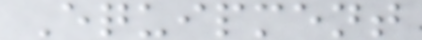Equipment
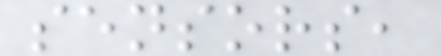sensors,
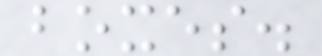boxes.
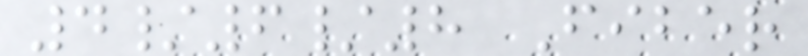4/6/8 Fiber
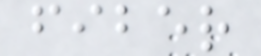fiber
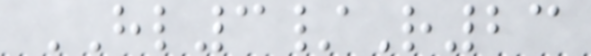HL3/R23
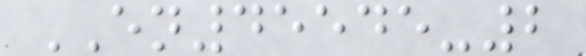EN45545-2
